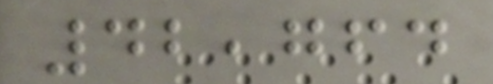42,764
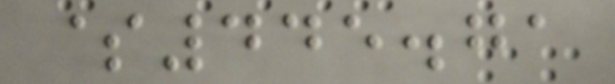$445.71
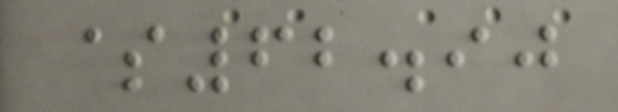$62.90
